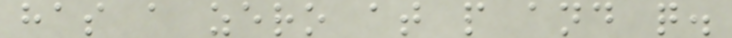has a zero at p and q.
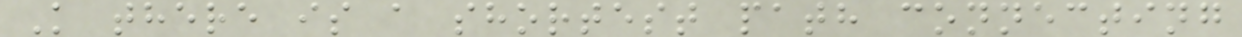K there is a shortest path connecting
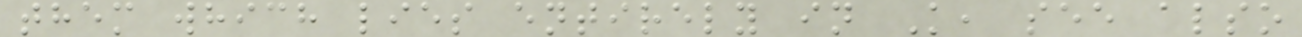them which lies entirely in K, see also
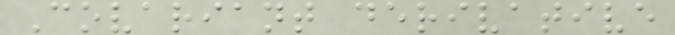Covariant derivative
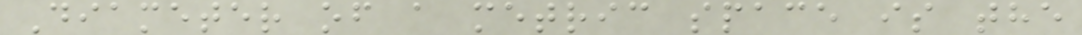Diameter of a metric space is the
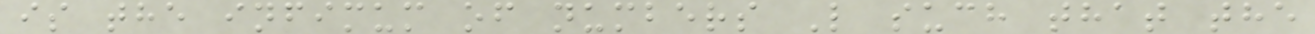is the infimum of numbers L such that the
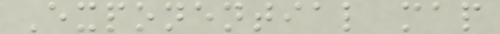Exponential map
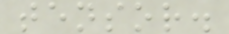tensor.
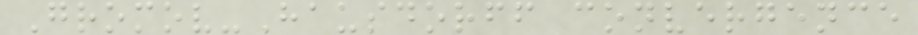Gromov-Hausdorff convergence
